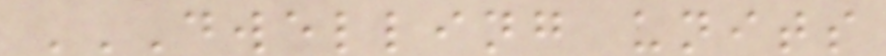DWELLING UNITS
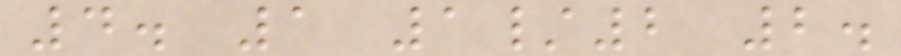4. 1 1/2 2.
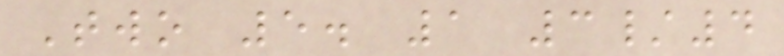Two 5. 1 3/4
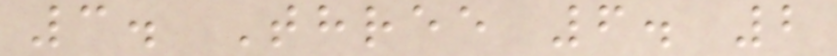3. Three 6. 2
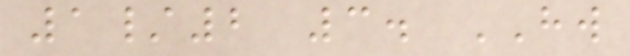1/2 3. HW
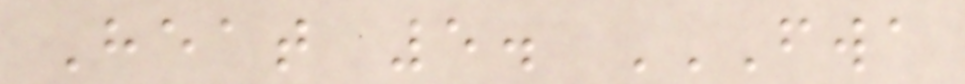Heat 5. FWA
